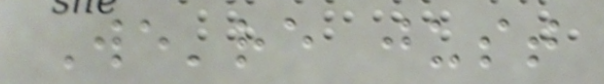We're just
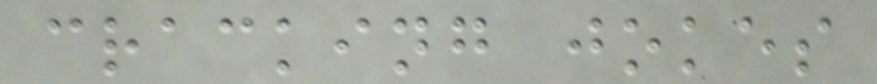cracking jokes
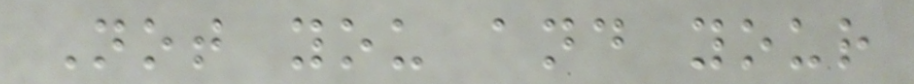Not you and your
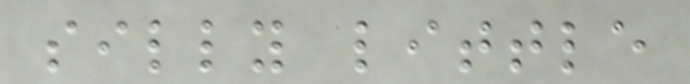silly little
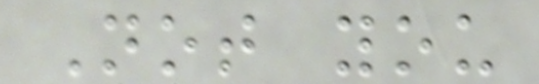Not you
